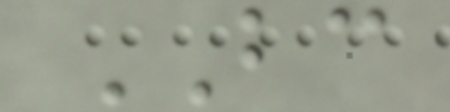BC
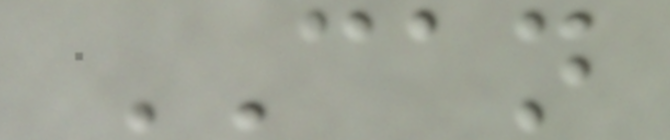CAN
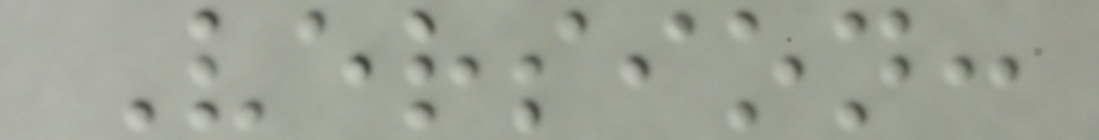Version:
